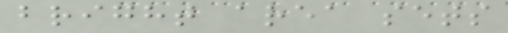bright area sets
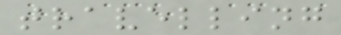travelling
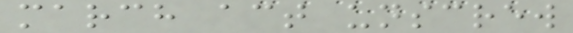march act unscrew
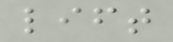lift
